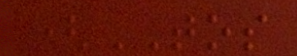(TOS
